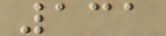131
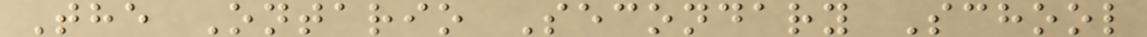The Ontario Secondary School
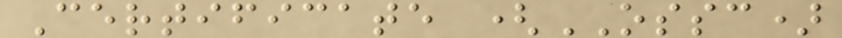Certificate (OSSC)
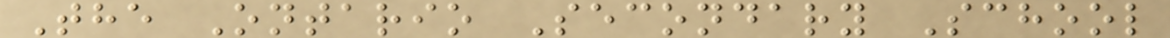The Ontario Secondary School
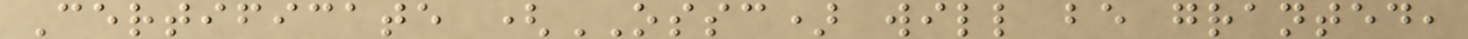Certificate (OSSC) will be granted,
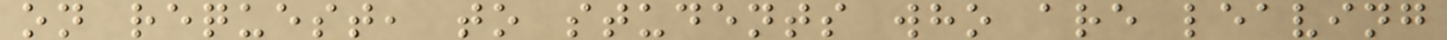on request, to students who are leaving
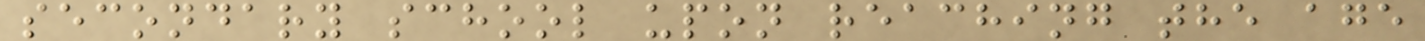secondary school upon reaching the age
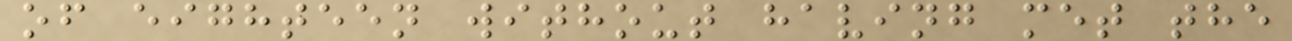of eighteen without having met the
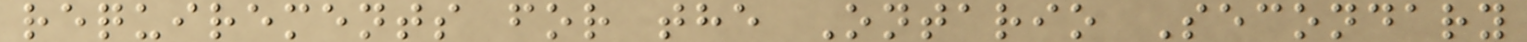requirements for the Ontario Secondary
